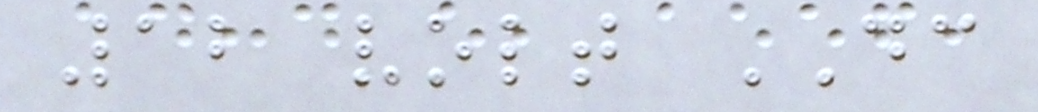12 volt DC
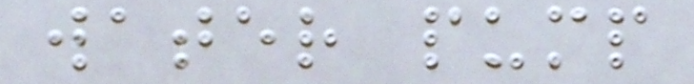water pump
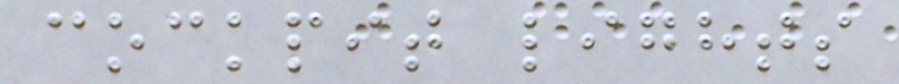cockpit lights
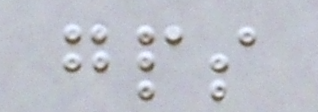gps
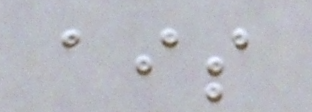ais
